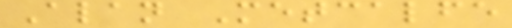Alan Metcalfe
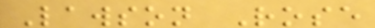Lawson Rose
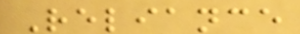Reliance
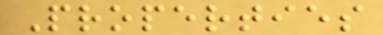Properties
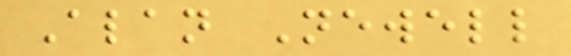Alan Newell
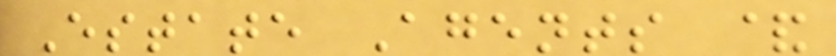Estate Agents &
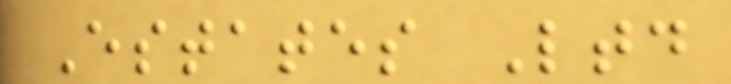Estates Ltd
